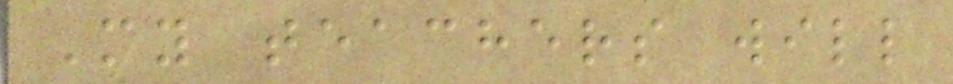My teachers will
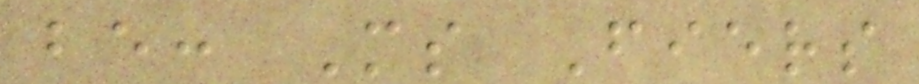be: Ms Fiers
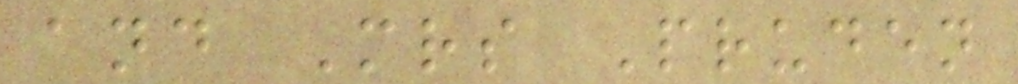and Mrs Pruden
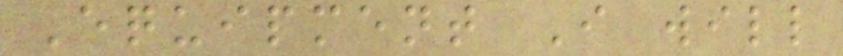Equipment I will
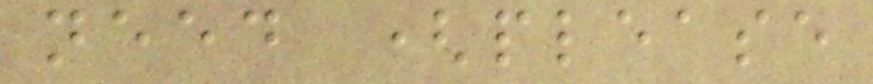need (please
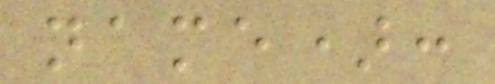name):
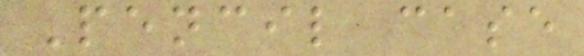Pencil case
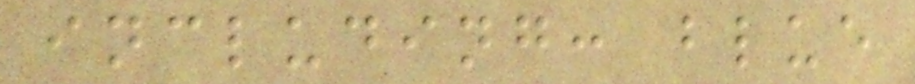including: blue
